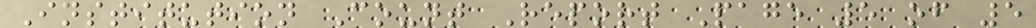Institution Count Report Page 5 of 5
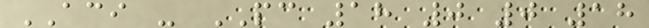ACI - PC 18 0 0 18
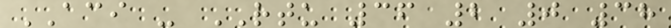ACI - RTU 36 2 0 38
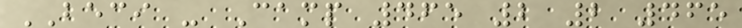BECI - Camp 465 2 2 465
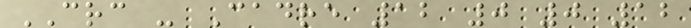CRC - Cadre 12 0 0 12
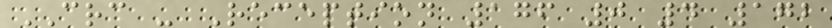CRC - Reception 176 0 4 172
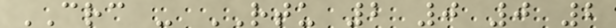CRC - RTU 2 0 0 2
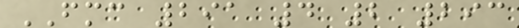FMC 291 4 2 293
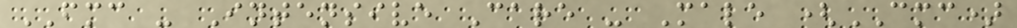FMC - Intensive Care - Male (CMC)
